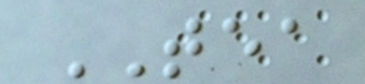TEA
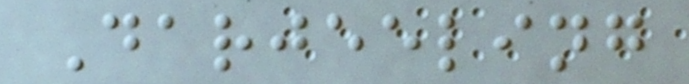Darjeeling
